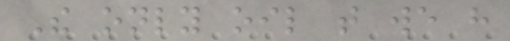The only oil that we have
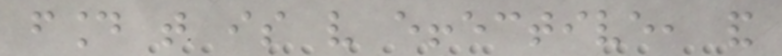found that is very effective, and
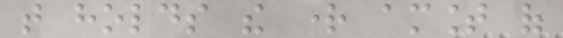that holds the right amount of
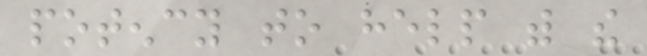potency to help with the
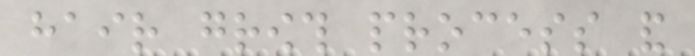hair growth process and
